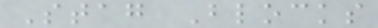Stag Blocks
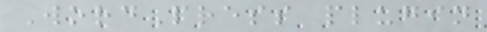WordPress plugin
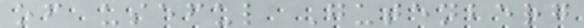of useful Gutenberg
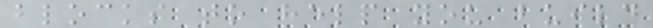blocks to help you build
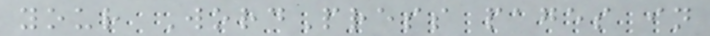your WordPress pages in
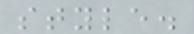style.
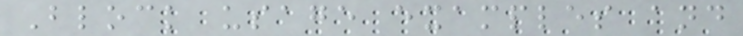Block usage examples and
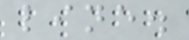line.
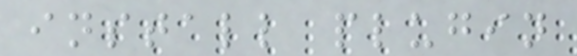install plugin
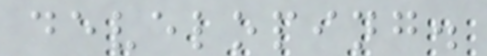developing.
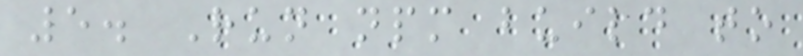5. Run npm build to
